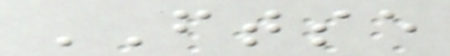FTSE
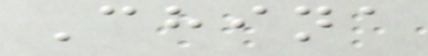China
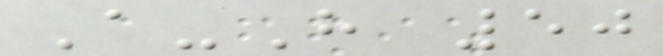A-H 50
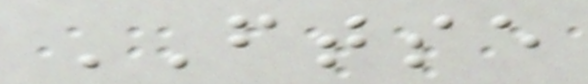FTSE
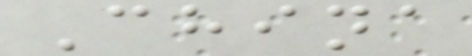China
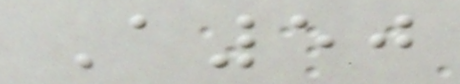A50
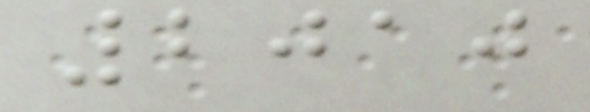2010
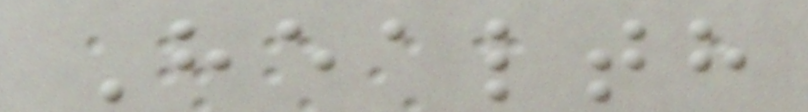Health
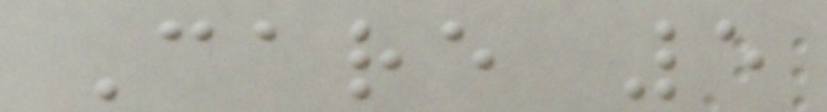Care 5
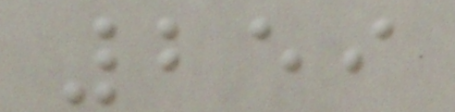259
